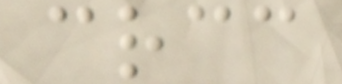crcc
